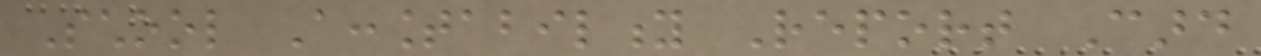School Accountability Report Card
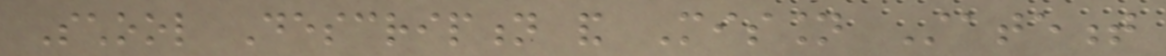School Description and Mission Statement
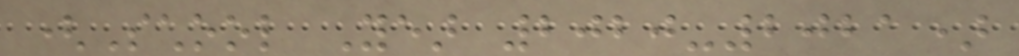(School Year 2020-2021)
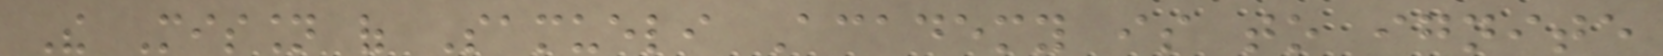The Mission of Samueli Academy is to ignite
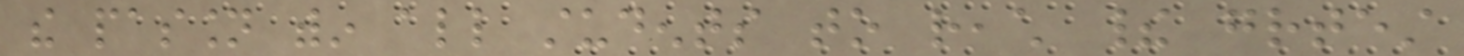the passion within all students to reach their greatest
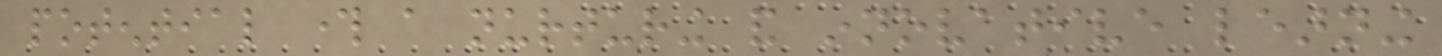potential through a nurturing and innovative learning
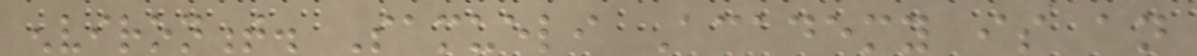environment. Samueli Academy is an
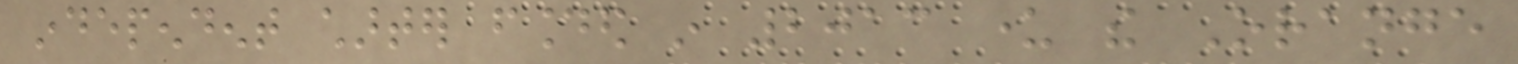independent charter founded in 2013 under the Orange
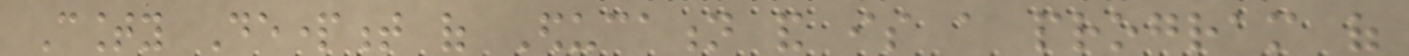County Department of Education and is a program of
